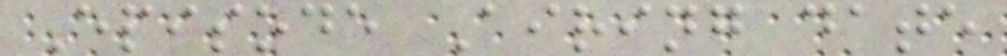Episode Airing date
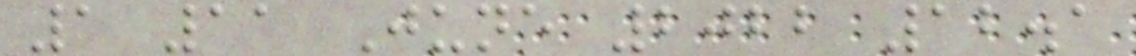1 11 June 2022 12.1
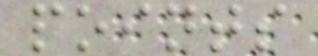points
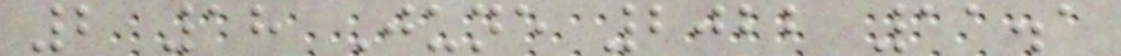2 18 June 2022 11.1
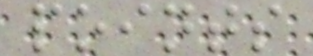points
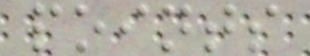points
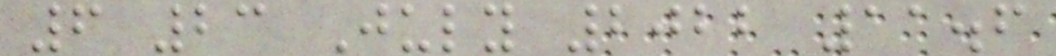6 23 July 2022 11.6
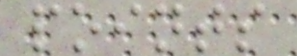points
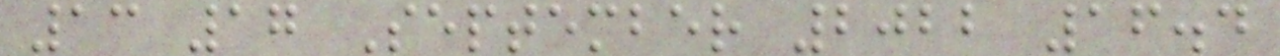13 17 September 2022 16.4
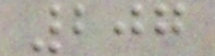207
